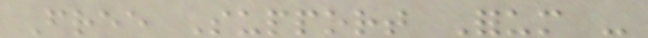Free Support Forum -
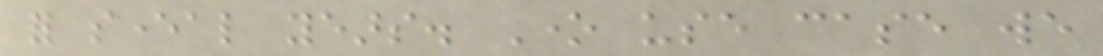for several years. One use case we
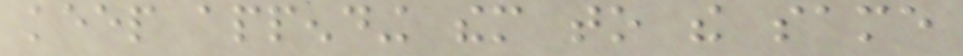keep appending them to the same
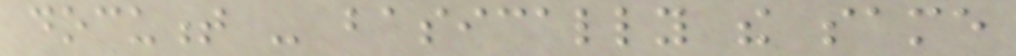document - basically the same
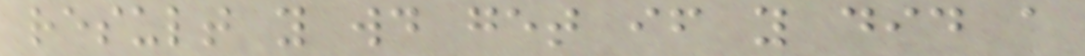result you would get if you did a
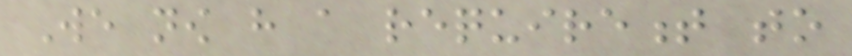We now have a requirement to
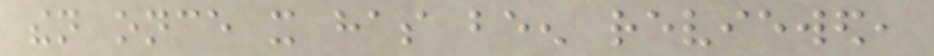then once it has been reviewed,
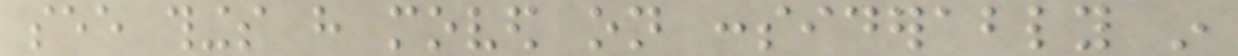see things have moved on considerably in
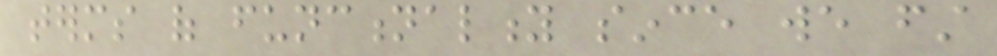terms of functionality since we first
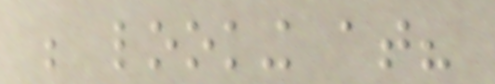be looking at?
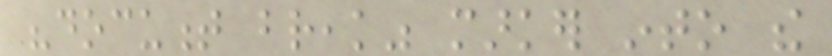"document break" marker into the
